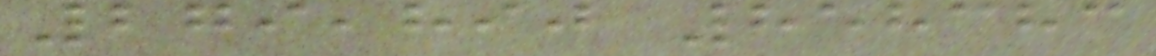279,890 858383
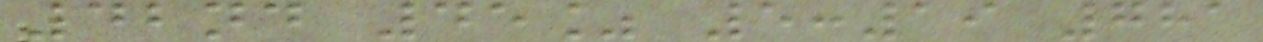42nd 45% 5:19 781
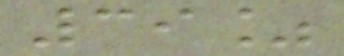39%
